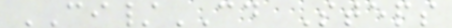CI/CD Steps
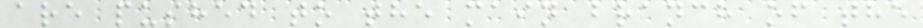are pushed to the main branch of the
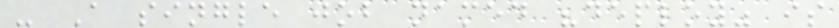- A single job named "deploy" is
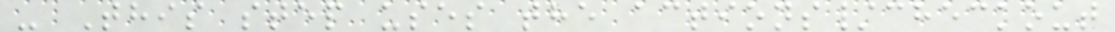- This step uses the actions/checkout
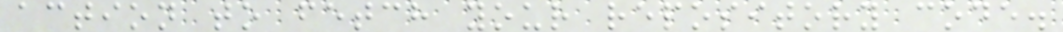action to fetch your repository code.
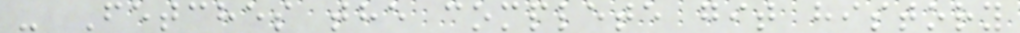- Fetches the complete git history
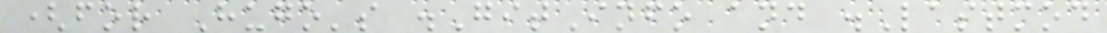(for Hugo's .GitInfo and .Lastmod
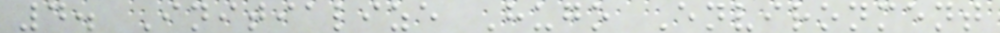4. Initialize Hugo Environment
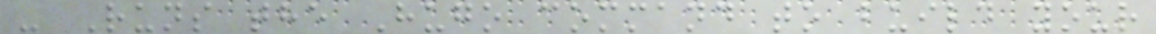- Runs the Hugo command to build your
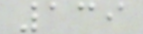139
